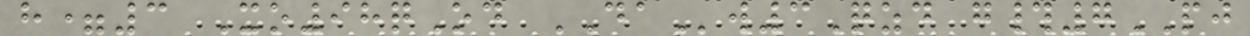h=3 Xo98qOd DAw3Qzd g#7PJ
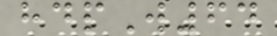hdpW64
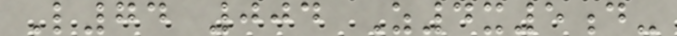L74 004 Z4x5d-
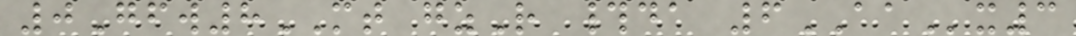0Gfw8MT gzR #da 6AAx3
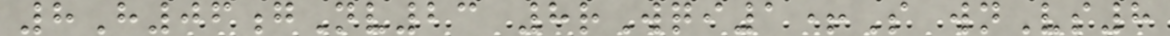8H06gNv23 8rWqi1+S wnVs8
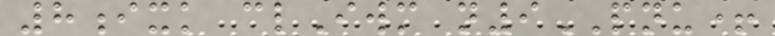8ixk clIwm n9PNU+
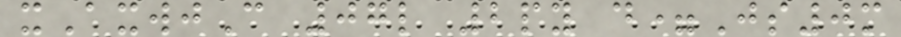xAxwjC 07l 2py d=Js0m
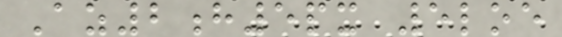Az2h5px 5loe
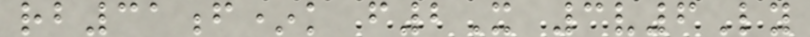rb31f*k f2X 3v6Ly
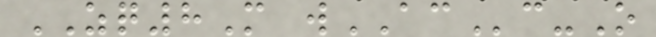ZQ8M wACc-O
